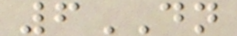6DN
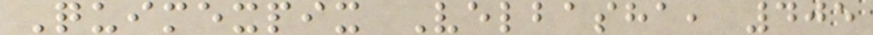Quimexpix Velbasha, 405
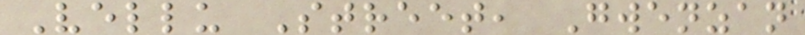Vellu Street, Gwenzan
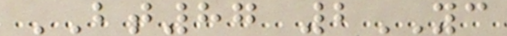BT87 2YC
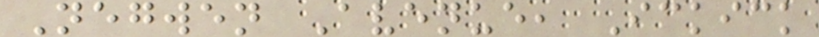Negwen Avenue, Ickick
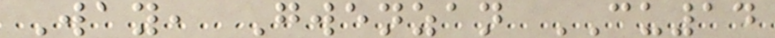Way, Gwenzan CU14
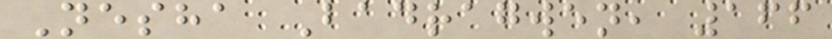Nesha Badragwen, 166
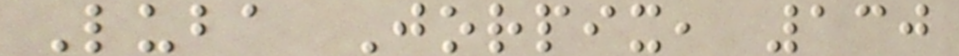Luba Jorpix, 130
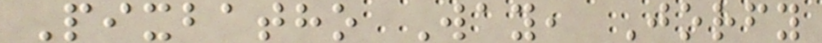Pixbatho Way, Jorfy
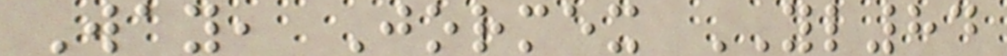Way, Jormex YL84
